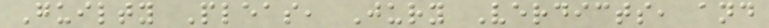Guilty Pleas, Jury Verdicts, and
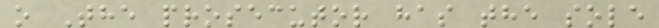o The prosecutor has the sole
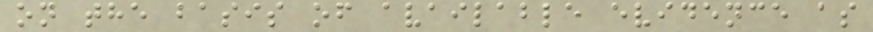on the basis of available evidence as
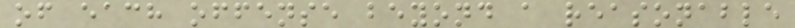of each offense beyond a reasonable
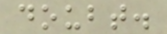doubt.
